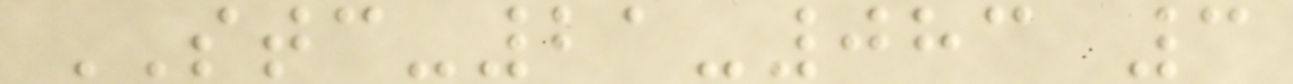STC-21-083 3
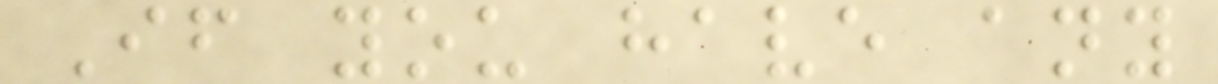If you have any
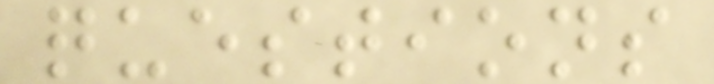questions
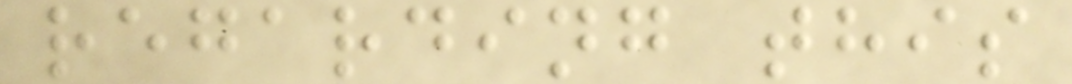regarding this
